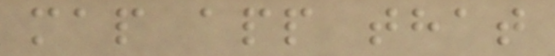map app that
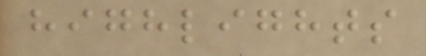highlights
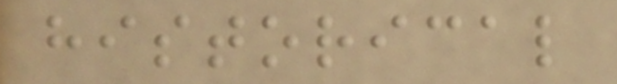historical
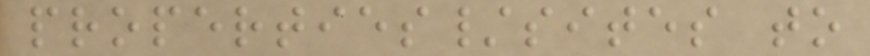properties/sites to
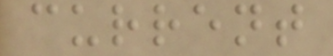current
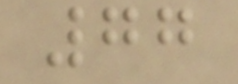77
